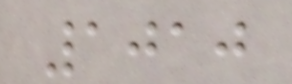1010
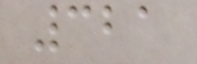321
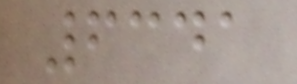6341
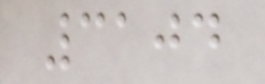3104
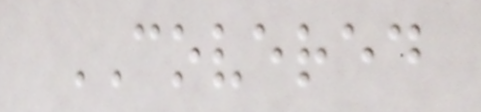COVERED
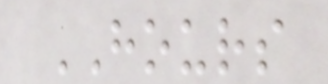HOURS
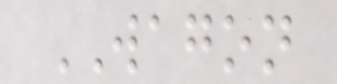WAGON
